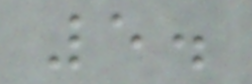5.
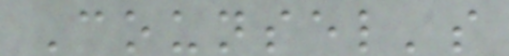Counsel's
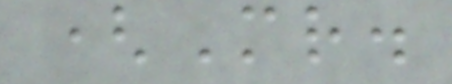(Mr.
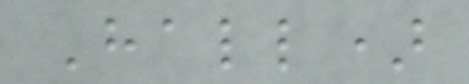Hall)
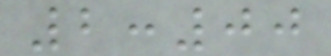2:00
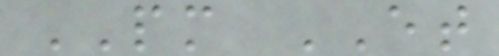PM ET
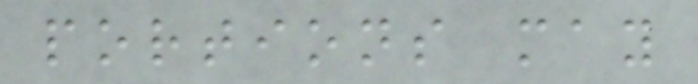portions may
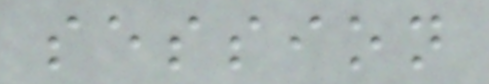session
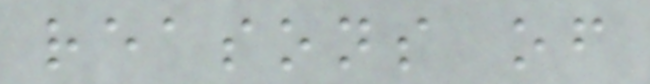reasons of
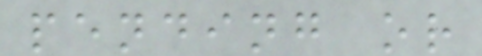pending or
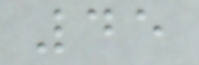45
